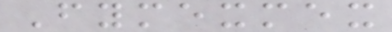Fymexmex
